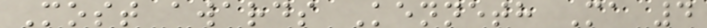Most awards Kenneth Ma 4
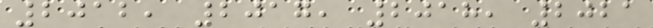2012, 2017, 2018, 2021
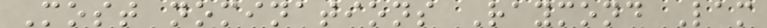Most nominations Raymond Lam
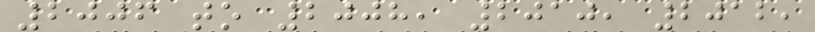2006 to 2008, 2010, 2012,
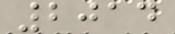2014
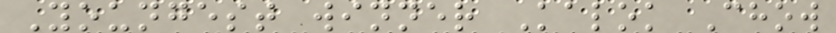Youngest winner Kalok Chow
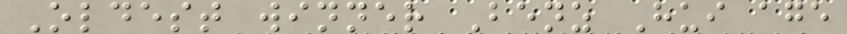Oldest winner Benz Hui age
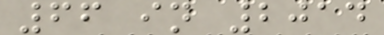66 in 2014
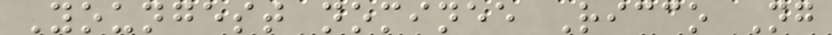Youngest nominee Ricco Ng
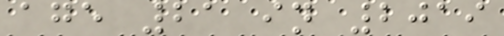age 21 in 2019
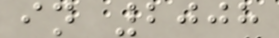in 2008
